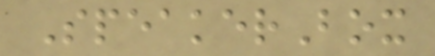SpeakerBox
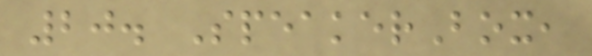20. SpeakerBox,
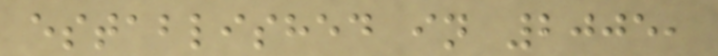established in 2005,
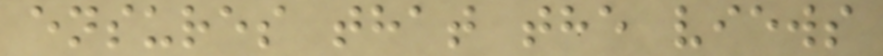ensures that the views
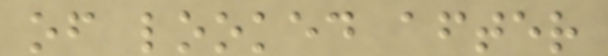of looked after
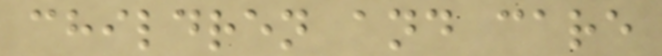children and care
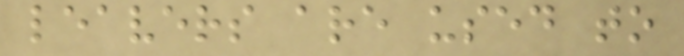leavers are used to
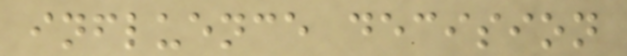influence decision
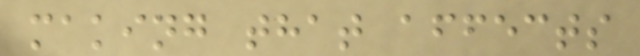making that affects
